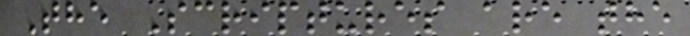The Scriptures are the
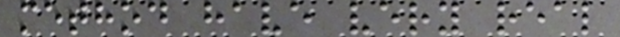method have very real
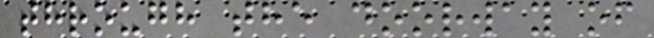through the doorway of
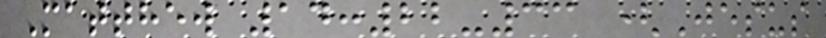Matthew 14:22-33 (Jesus
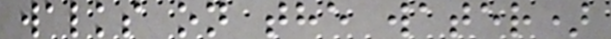walks on the water)
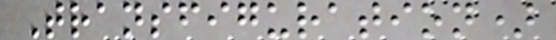Transfiguration)
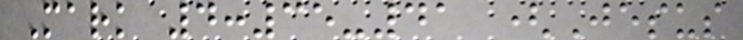Mark 4:35-41 (Jesus
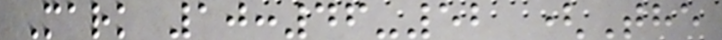Mark 10:46-52 (The
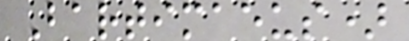Bartimaeus)
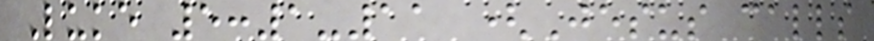Luke 5:1-11 (Jesus calls
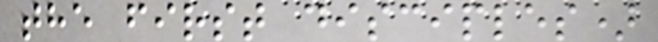the first disciples)
